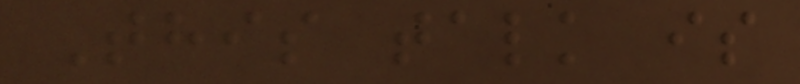This talk is
